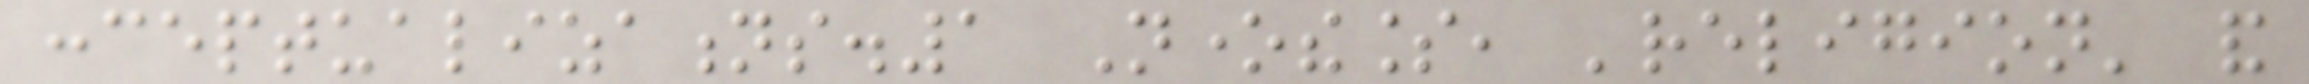conceptualizations.1 Nonetheless, 'religion' and
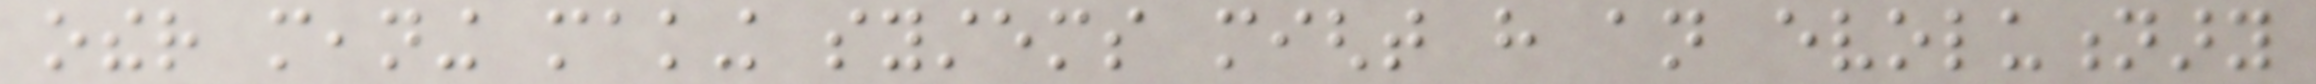other meaning making systems might have an evolutionary
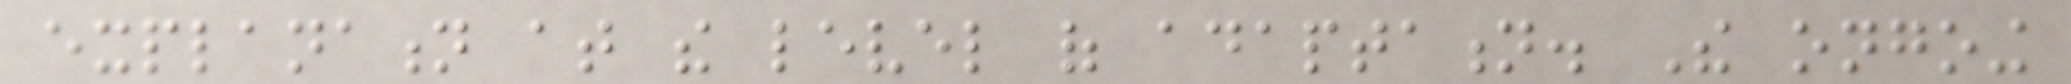explanation at the level of adaptation. The ongoing
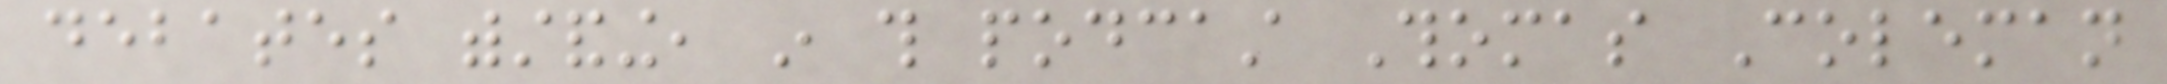debates withstanding, in this podcast Thomas Coleman
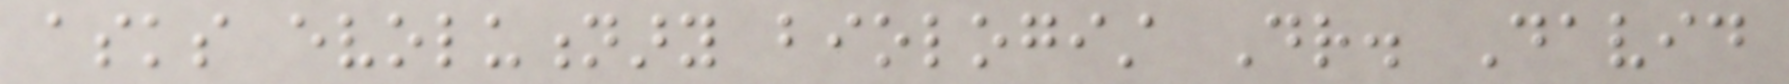asks evolutionary biologist Dr. David
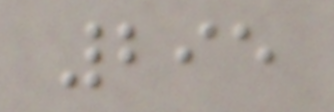295
